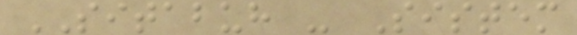SITABUH - Sistem
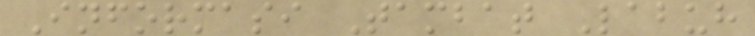Informasi Tambat Labuh
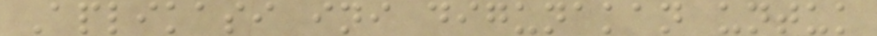Aplikasi ini digunakan untuk
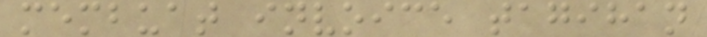membuat invoice tagihan
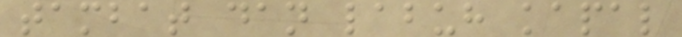tambat dan labuh kapal
